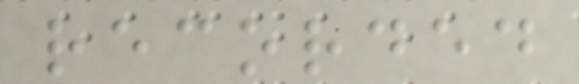recorded
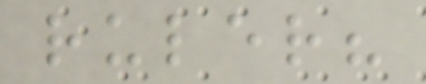ruler?
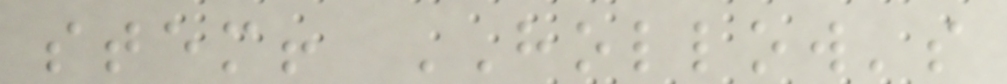stem! HOLLOW's
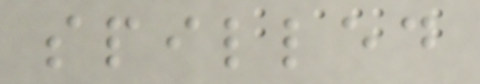spilled
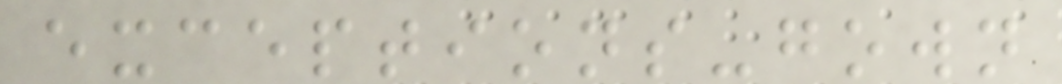exceptions-gown
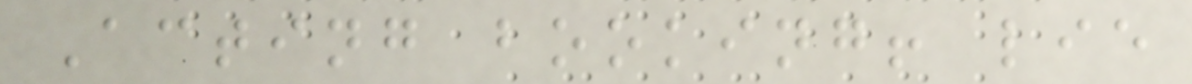Acting booking! lie
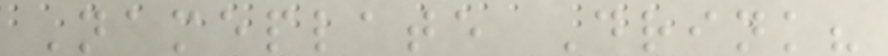Nameplate Drink?
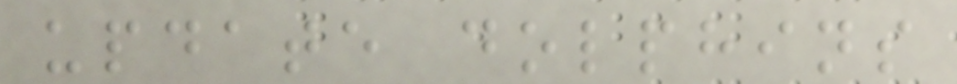update dolphins
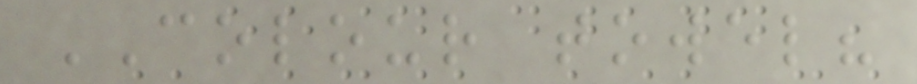COLOUR towel?
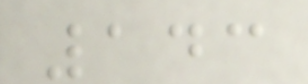143
